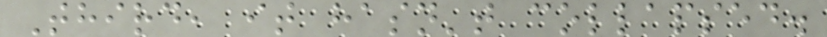Third, it hasn't collapsed.
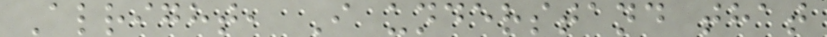Alright, I understand that
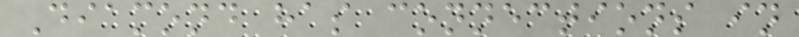Diamond has connections in
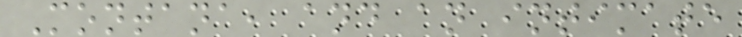Montana, and an intimate
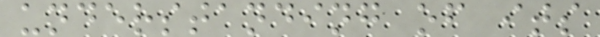understanding of its
